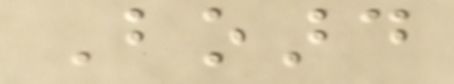Board
